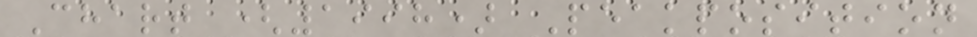Chart (1998) Peakposition
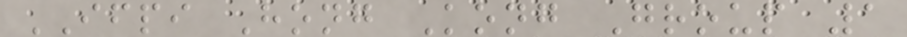IFPI Hong Kong Group 1
